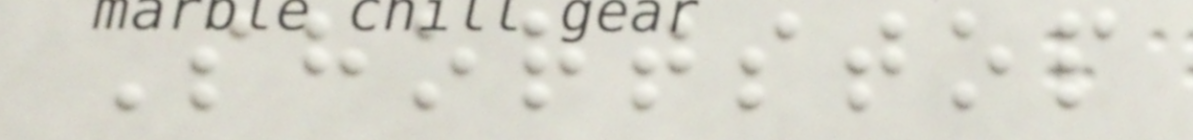Shortstop
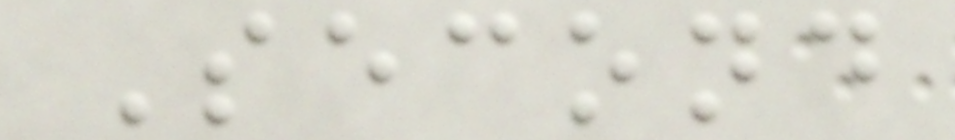Second
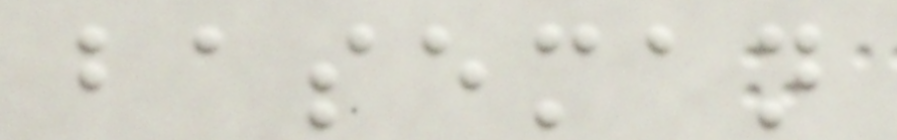baseman
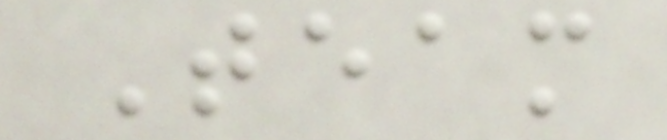Team
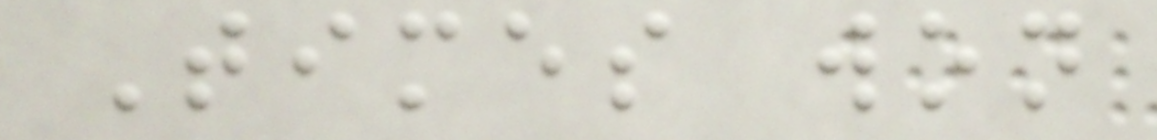Times won
